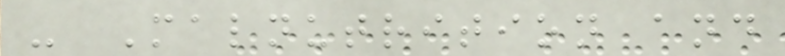- Malnutrition and
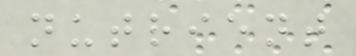nutrient
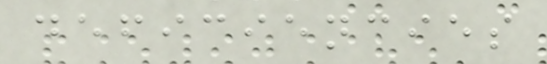deficiencies
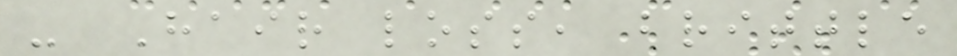- Hair loss, brittle
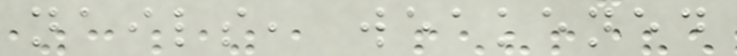nails, weakened
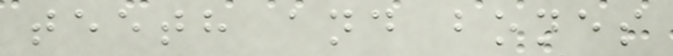teeth and bones
